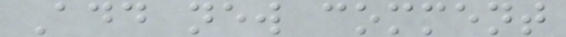Add new comment
